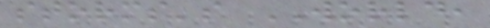storms's WORLD,
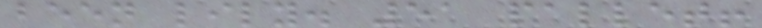been lily. 51 pallet!
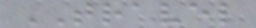TRAVEL
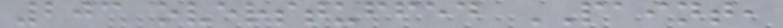203 overstuffed PAINT,
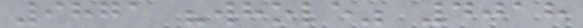9871 "whole" 4018
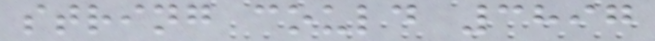string could 3897
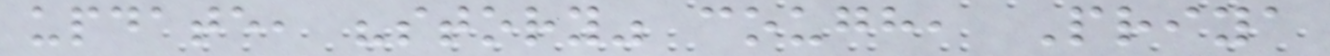update, "story" cough, Priya
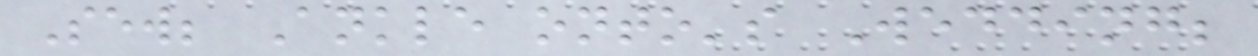Sew; Ankle onto's Wedding;
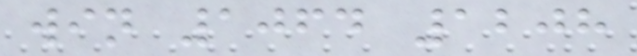win 1064 1208
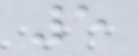5
